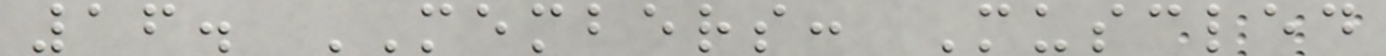16. MEMBERS: Muscled
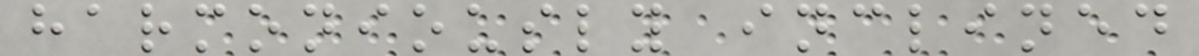harmoniously inclined
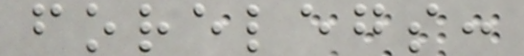forelegs:
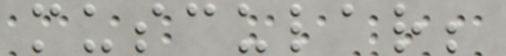muscular;
